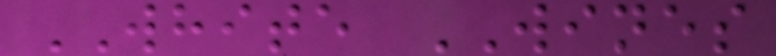WHITE WINES
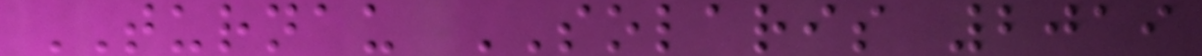TURNAU SOLARIS 2019
